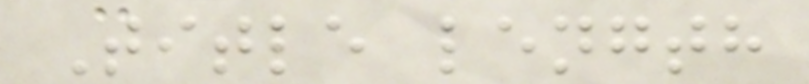Title length
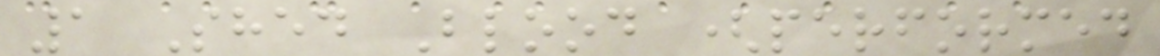1 Shed Blood (performed
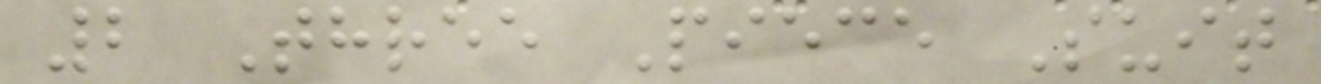2 Three Piece Suit
